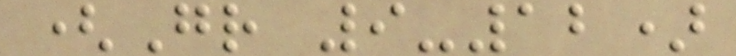(Gr 9-12)
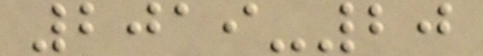2019-20
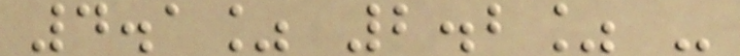4.1% 2.2% -
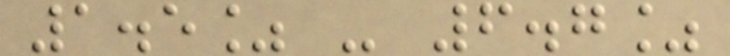1.5% - 6.7%
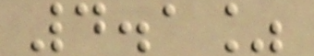4.1%
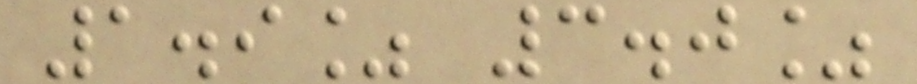1.9% 3.0%
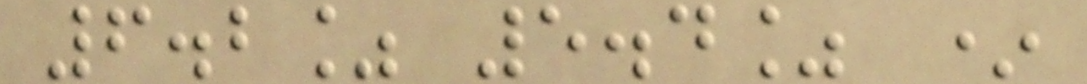6.2% 5.4% *
